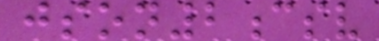json2csv
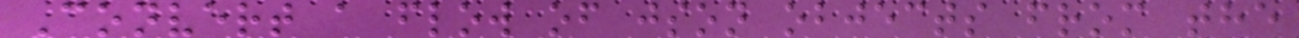Convert a flow of json objects from the
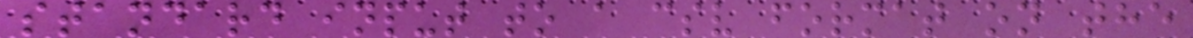standard input to a csv format on the
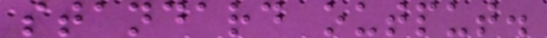standard output.
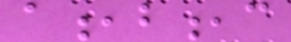a,b,c
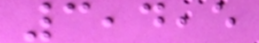3,4,5
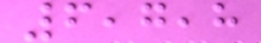6,7,8
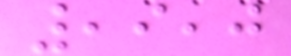,9,0
